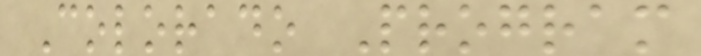Colorado Program
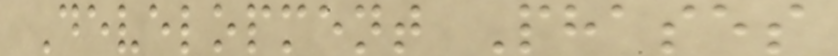Development Phases
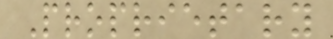Proprietary
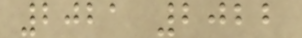2021 2022
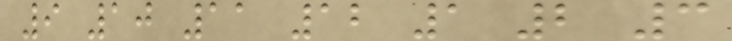9 10 11 12 1 2 3
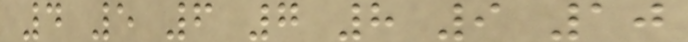4 5 6 7 8 9 10
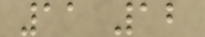11 12
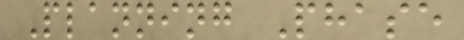Planning Phase
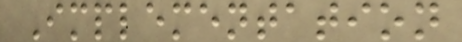Implementation
